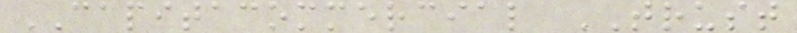CAPITACOMMERCIAL TRUST
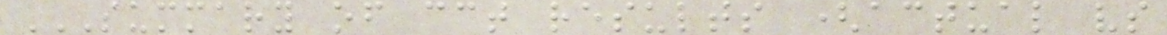SUMMARY OF CCT RESULTS (ACTUAL VS
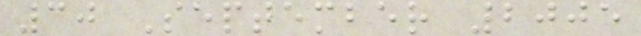30 September 2005
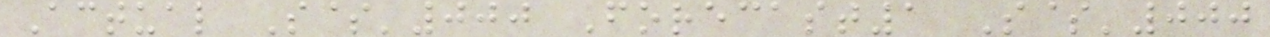Actual S$'000 Forecast1 S$'000
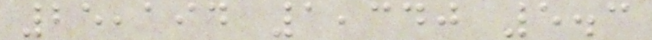25,194 1,340 5.3
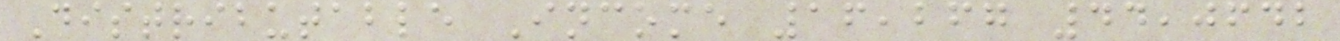Distributable Income 16,267 44,0642
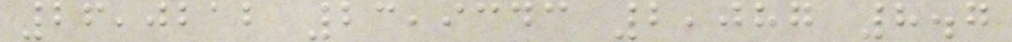26,0212 23,9343 2,087 8.7
